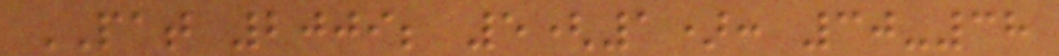PAT 2009; 5(1): 30-38
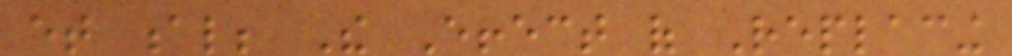et al; The Effect of Replacing
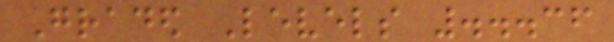Graded Levels ...36
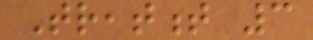Treatment 3
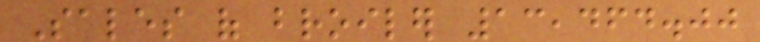Sales of broiler 13,464.00
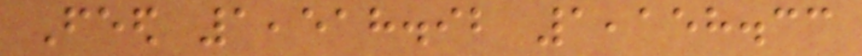Feed 1,518.92 1,158.33
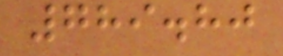789.80
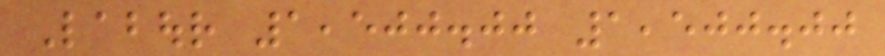Labour 1,500.00 1,500.00
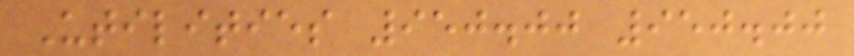Utilities 950.00 950.00
